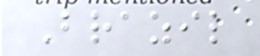Brazil
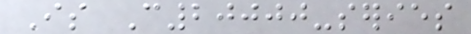Is C20000-series
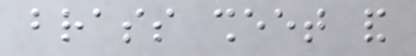brass sheet and
